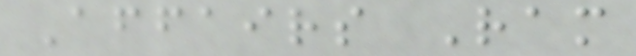Affairs Ram
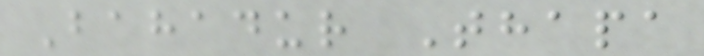Bahadur Thapa
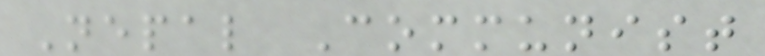Nepal Communist
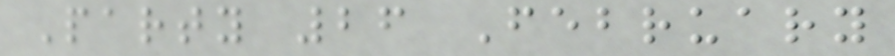Party 26 February
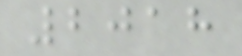2018
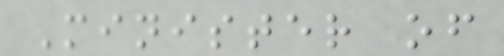Minister of
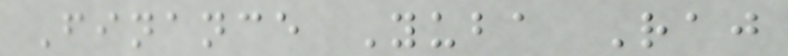Finance Yuba Raj
